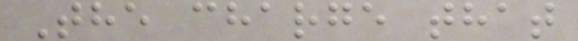The charge that
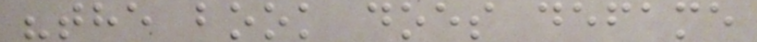"the book does defame
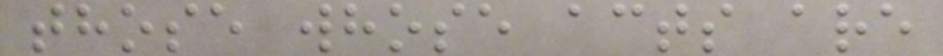those whose acts are
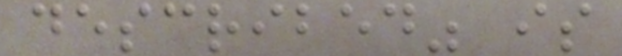described" is
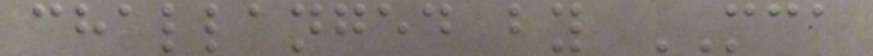challanged by MCA
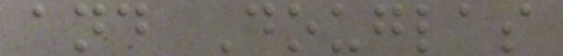and Douglas
